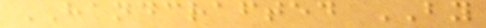HANDCRAFTED BY
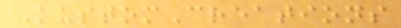KustomCreations
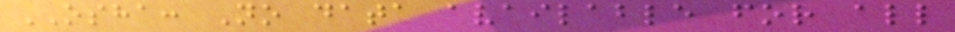OSHA: No data available for all
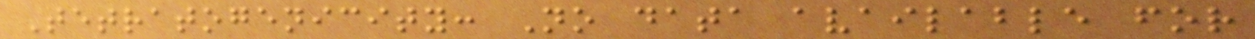Tetratogenicity: No data available for
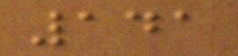141
